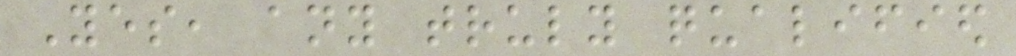Yes, any truly qualified
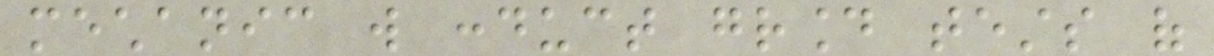mechanic will conduct ground tests of
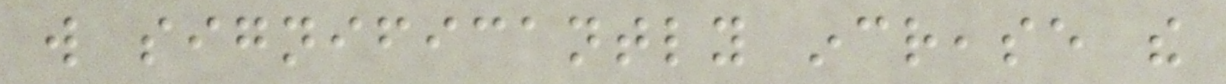will significantly increase the
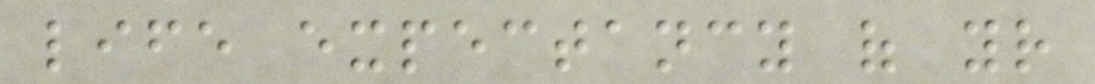life expectancy of your
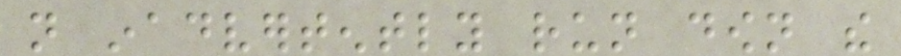not inadvertently run down the
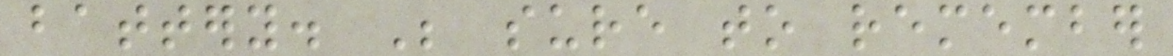battery. Be sure to remember
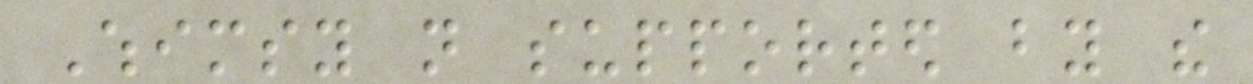Whimsy not supported by the
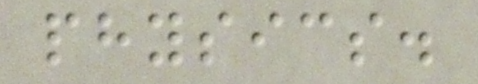physics.
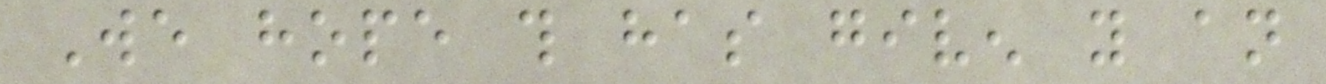We hope this has given you an
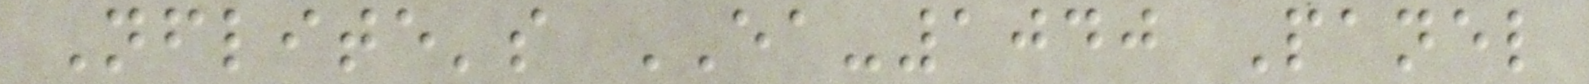Nflite's EA-1040 Panel
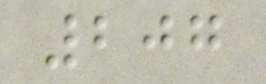207
